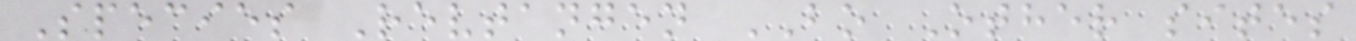Species Revtangen BO Other sites
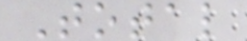Total
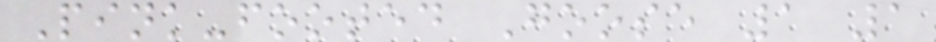Pink-footed Goose 1 1
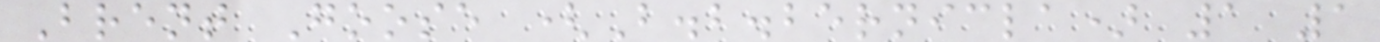Brent Goose (B.b.bernicla) 1 1
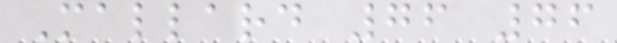Mallard 76 76
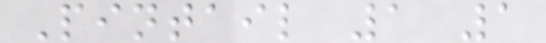Pintail 1 1
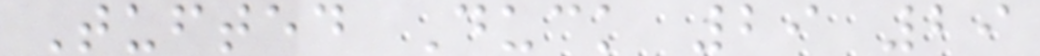Tufted Duck 29 29
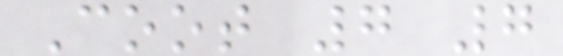Coot 7 7
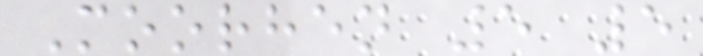Moorhen 5 5
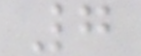7
